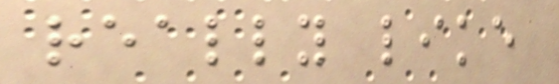really like
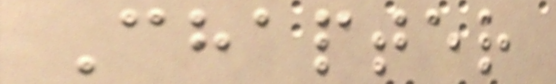Chapter
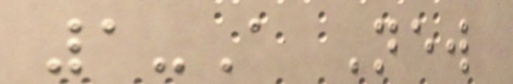1-A New
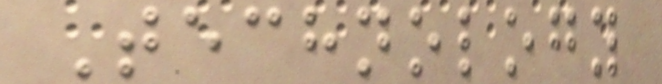Technology
